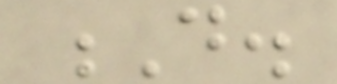D.
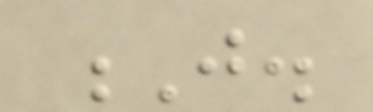J.
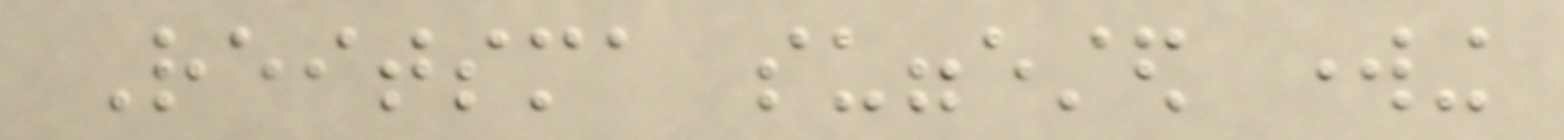Reitsma suggested working
